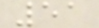51
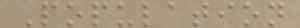Population
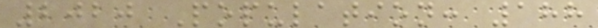2020 Population: 188
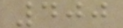400
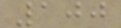100
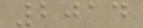2014
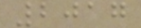2017
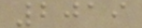2019
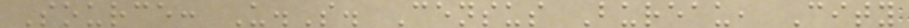Source: U.S. Census Bureau, City
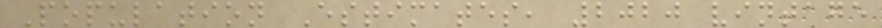Population Estimates, 2020 vintage
